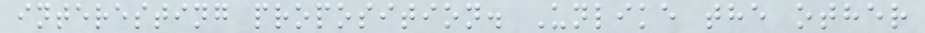interesting proposition. Unlike the other
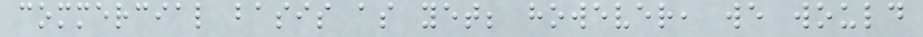commercial basis as yet; however, we would
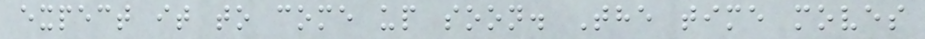expect it to come up soon. The time moves
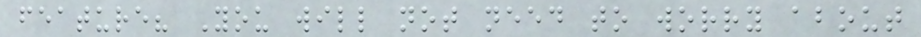feature? You will not need to worry about
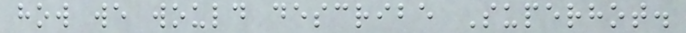how we would describe Superhot.
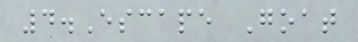4.Escape Goat
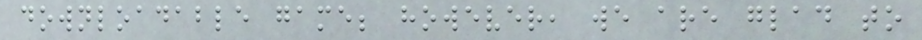downloadable game; however, we are glad to
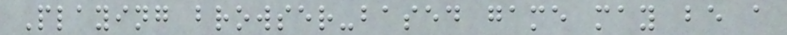Playing browser-based game may be a
